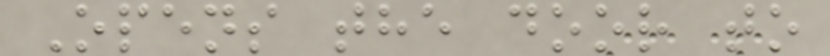Opens the door to
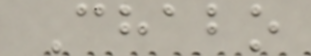Chabo
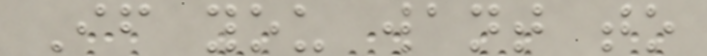If you want to
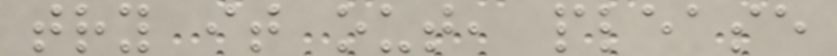try it out, please
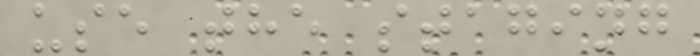use the staging
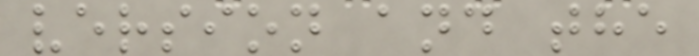version and the
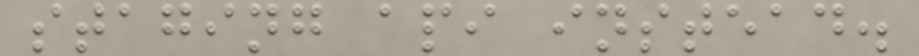staging api instead.
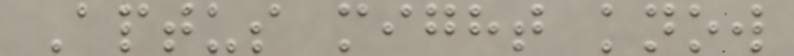Aptus might know
